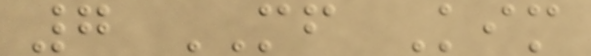7 MF Kim
